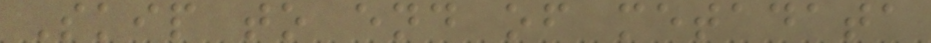Skip to end of metadata
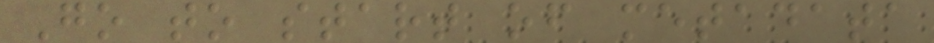Go to start of metadata
